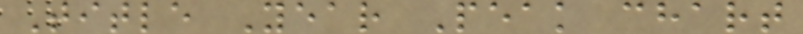Title Year Peak chart
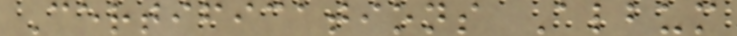Certifications Album
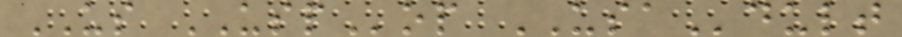US USPop USAdult
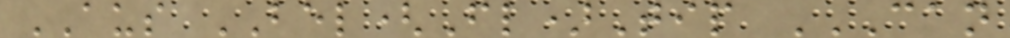AUS BEL(Fl)Tip CAN
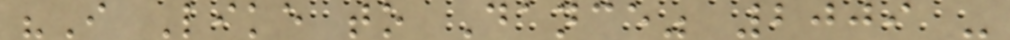"I Like to Dance" 2009 -
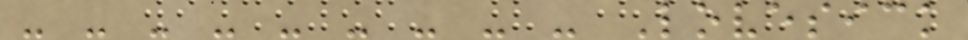- - - - - - - - - Lovesick
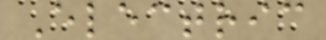Electric
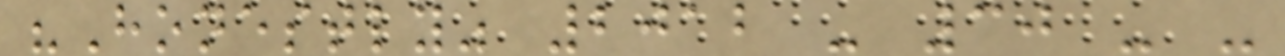"Honestly" 2012 - 30 - -
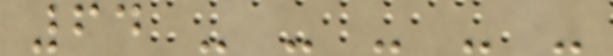64 - - - - -
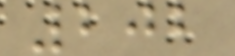202
